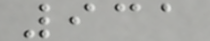931
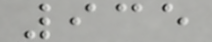935
